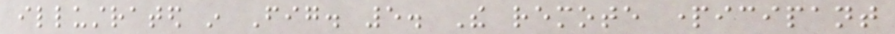illustrated in Fig. 5. The remote participant
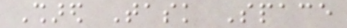Shared Task Space
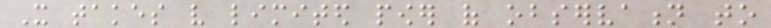It takes very limited power of observation to
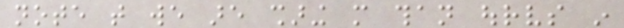note that we are sharing more than ourselves in
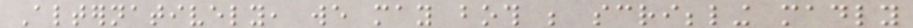Alternatively, we may both be scribbling madly
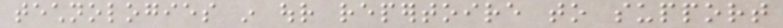technologies in our repertoire to support
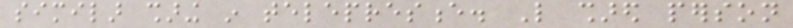similar sharing in telepresence. Like shared person
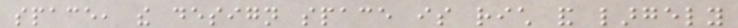space, the design space is rich and largely
